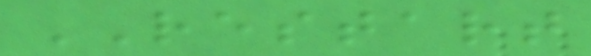RESTART
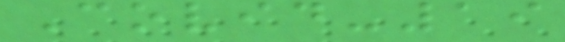Covid-19
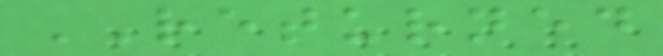RETURNED
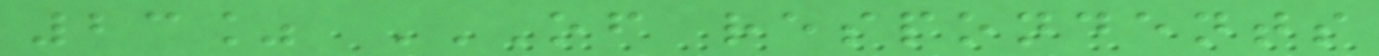23% OF RESPONDENTS
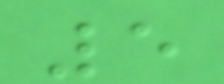5
